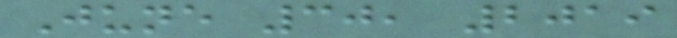June 30, 2019
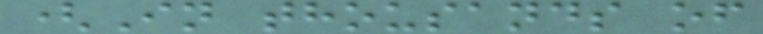(In thousands of
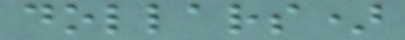dollars)
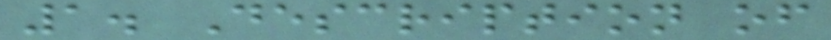1. Description of
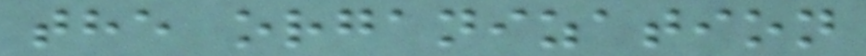the organization
